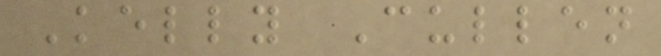Kelly Cullen
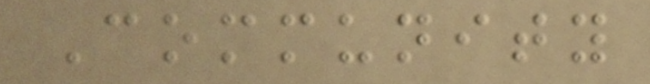Community
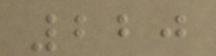220
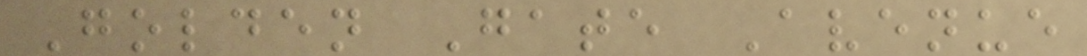Golden Gate Avenue
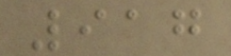917
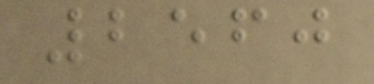2560
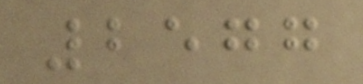2577
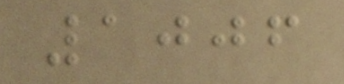1006
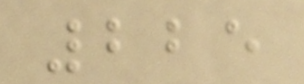225
